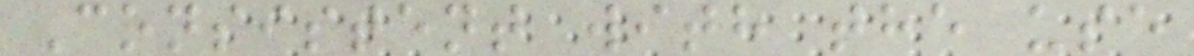Consistent with the use
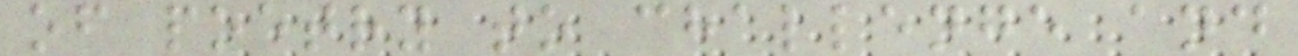of poetry to challenge and
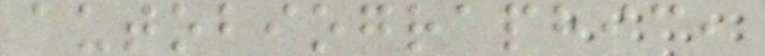autobiographic,
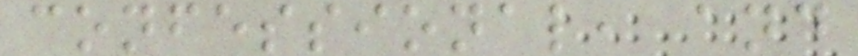confessional, and
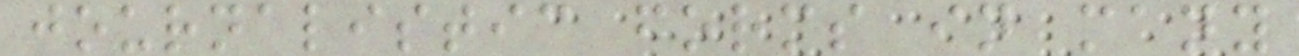journalistic forms in many
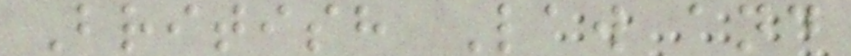British Law and
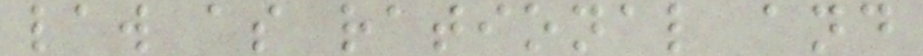law as rational and
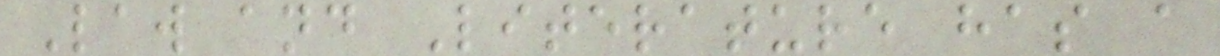Law and Literature has a
